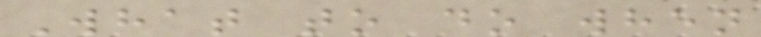What to do when
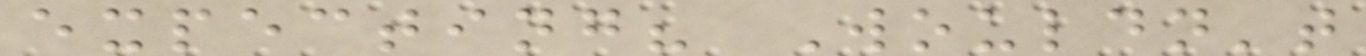expecting? Wouldn't
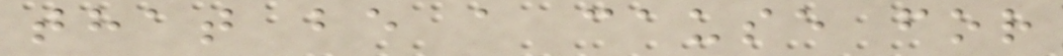that be a cause for
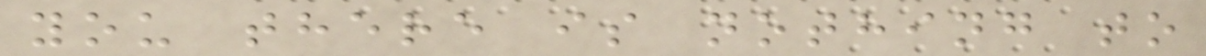you there is nothing to
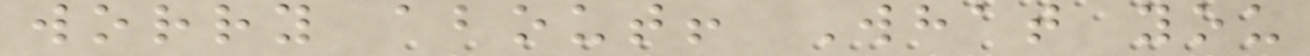worry about! What you
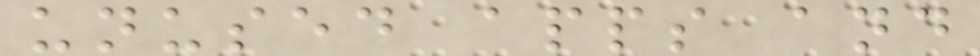unused apps and
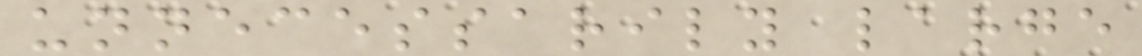unnecessarily large
